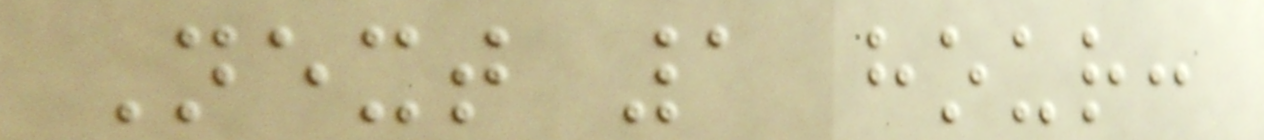Next 1 hour:
